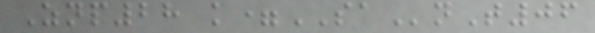Znp28 k=SAnT06
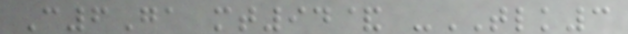C6Ga mt94& -TLK3
